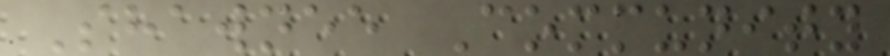Shawnee Community
